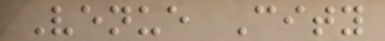Venue City
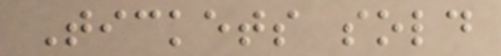Tickets sold
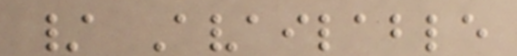/ Available
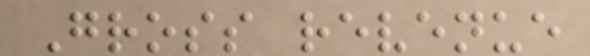Gross revenue
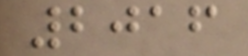2016
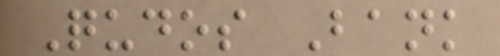Qudos Bank
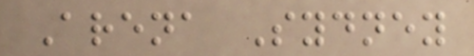Arena Sydney
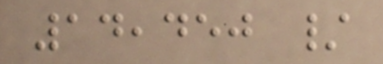14,450 /
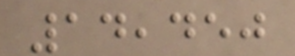14,450
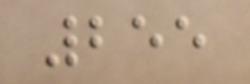255
